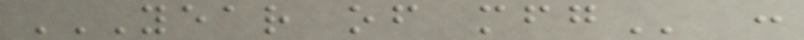YEAR OF MFG :
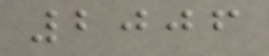2006
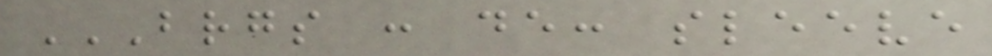BRGS : DE: SLEEVE
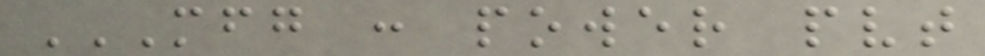MFG : POWER PVT
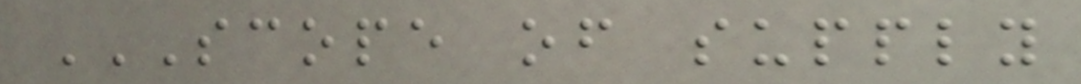SCOPE OF SUPPLY
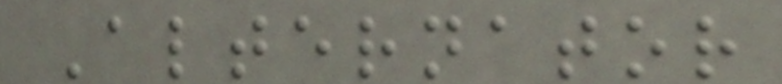Alternator
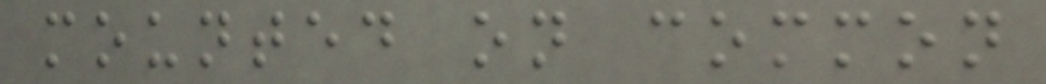mounted on common
